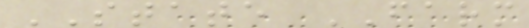STATE FARM
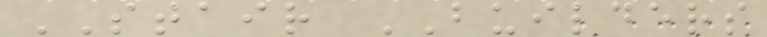STAIR BUILDERS
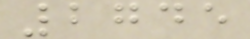2745
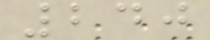240
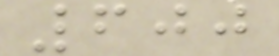600
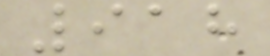918
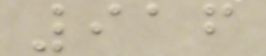916
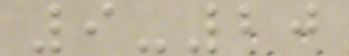9-20
